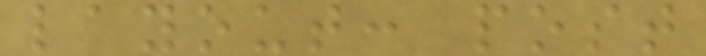layout: post
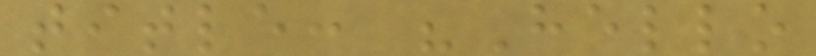title: "Hello
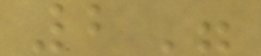2"
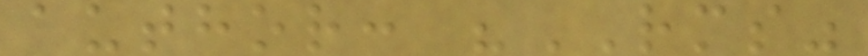author: "RMS"
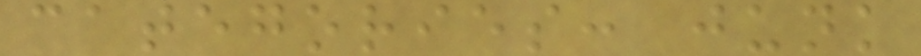categories: junk
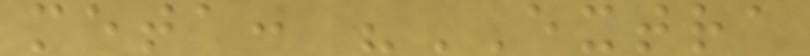meta: "EXTRA
